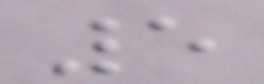5
